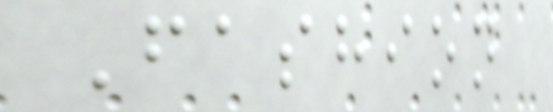Fashion
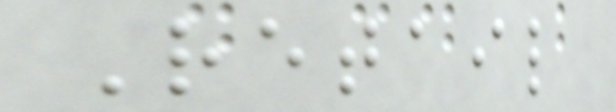Retail
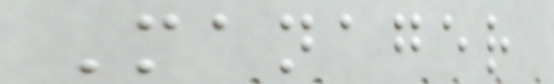Manager
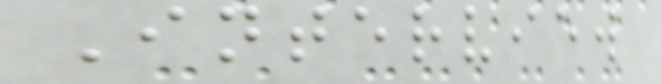Interview
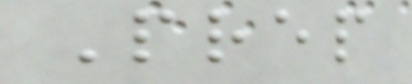Prep
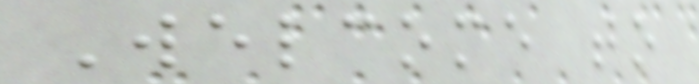Welcome to
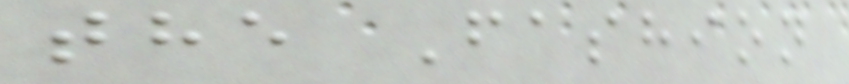the Fashion
